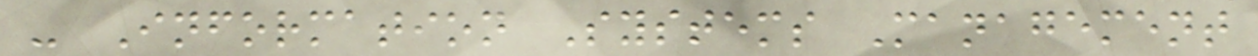- Information Systems Management
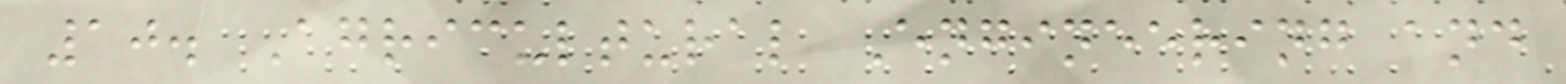10. Agricultural Engineering and
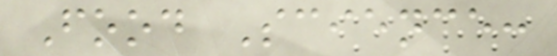Food Science:
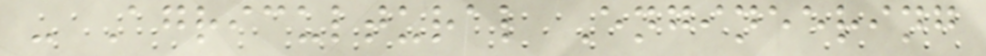- Agricultural Engineering
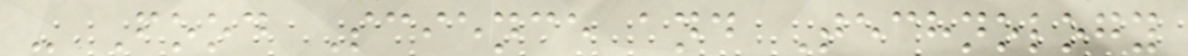- Food Science and Technology
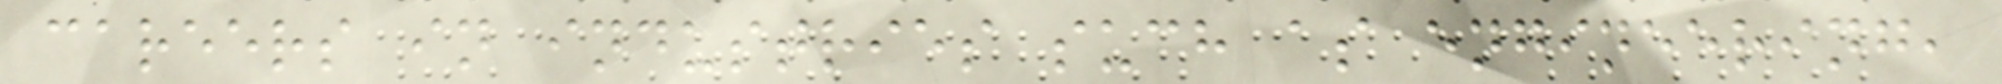careers in industries such as engineering,
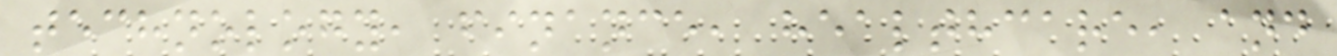technology, finance, healthcare, and
